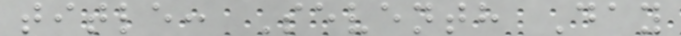title: Seventh Day
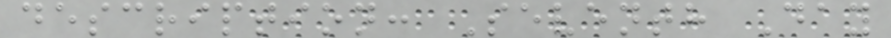description: Seventh Day
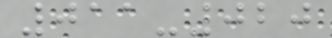011-020
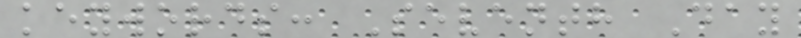keywords: Seventh Day
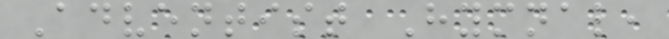Adventist Hymnal,
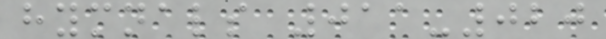hymnals 011-020
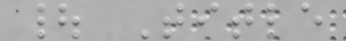| Title
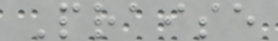Praise
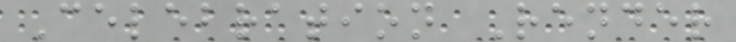Celebration Render
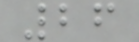26
